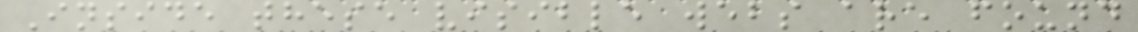Inside these visible webs are found
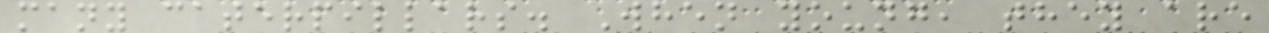many caterpillars. When young, they are
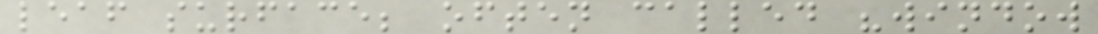leaf surface; often called "window
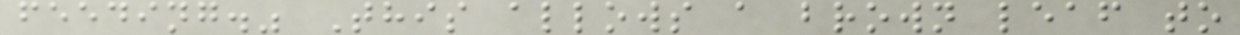feeding." This allows a brown leaf to
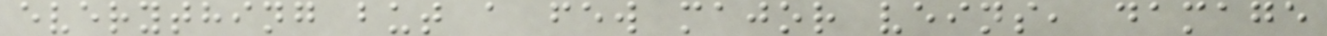everything but a few major veins, damage
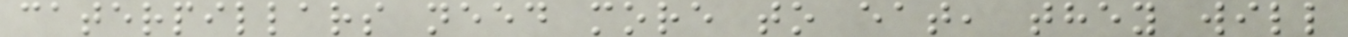caterpillars need more to eat, they will
